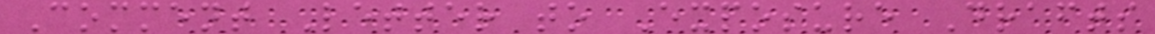Comment Letter to Exposure Drafts
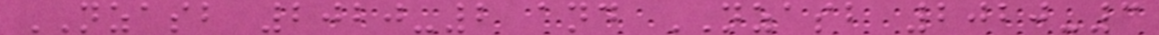NZASB 2020-2 and NZASB 2020-3
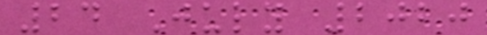24 July 2020
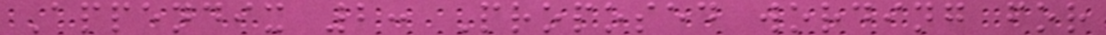Appendix 2: Proposed wording for
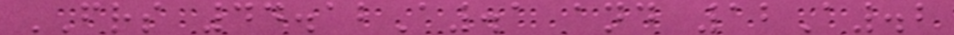FRS 44.12A.1 and 12A.2
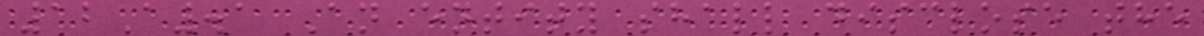12A.1 An entity shall disclose the
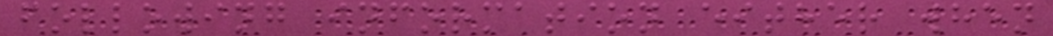following information either when
